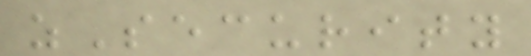zSecurity
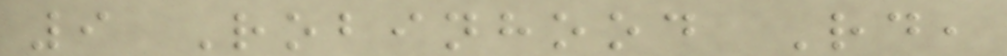9 Robinhood Rd,
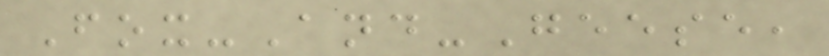Fox-And-Geese,
